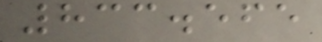833.565
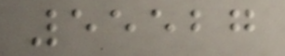55527
